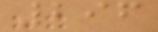296
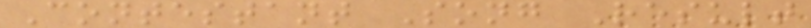Contestant Song Result
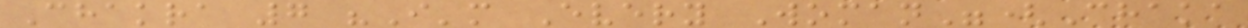Chakra 7 "I'm Every Woman"(Chaka
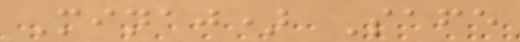Minaj) Safe
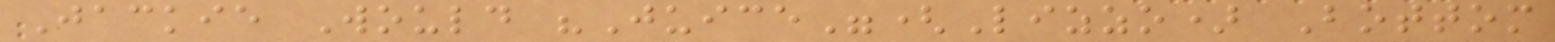Jackie Would "Juice"(Lizzo) Bottom
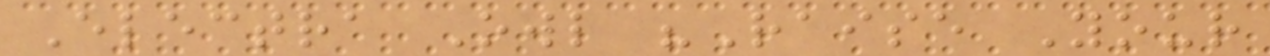Electra Owl "Raise Your
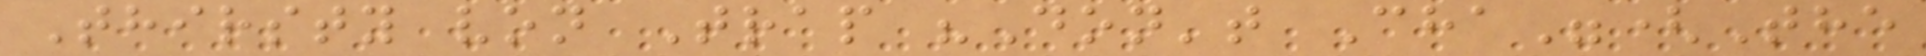Thirsty von Trap "Don't Cha"(The
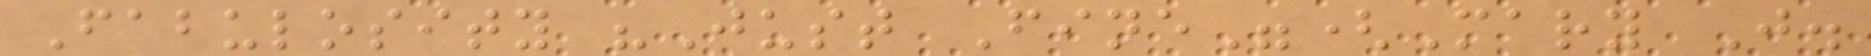Fabulosity "Just Fine"(Mary J.
